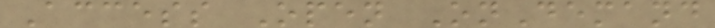Access Open OnDemand
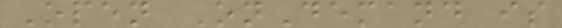Open OnDemand is
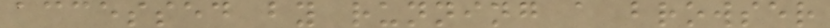accessed by running a browser
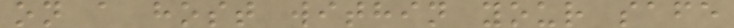on a host within your safe
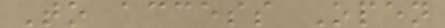To access Open
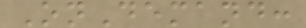OnDemand:
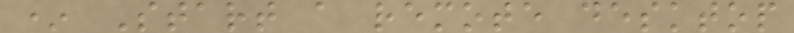* Start a remote desktop
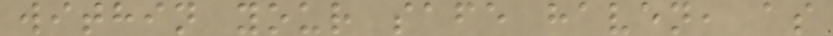within your safe haven, as
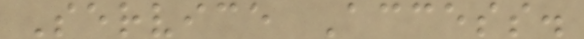Service Access.
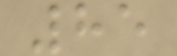85
